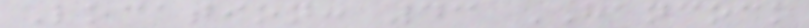Location: 43 HANCOCK
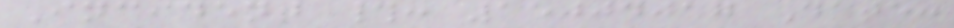Incident #: 15004017 Date:
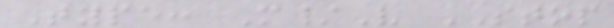Type: M/V STOP
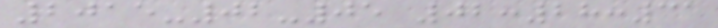2015-02-05 02:28:31
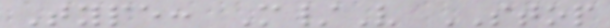Type: M/V STOP
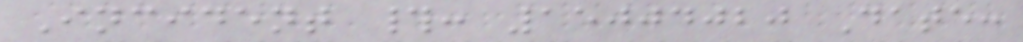Incident #: 15004020 Date:
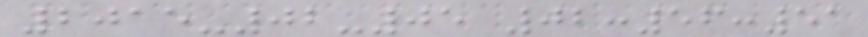2015-02-05 02:56:51
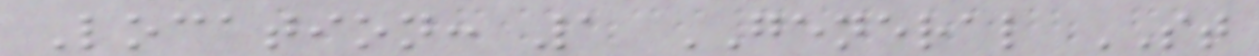Location: 1 GENERAL ST
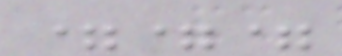===
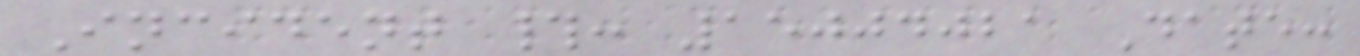Incident #: 15004021 Date:
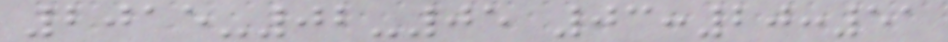2015-02-05 03:20:51
